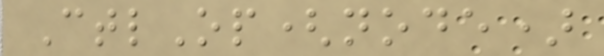CtlOp(node)
